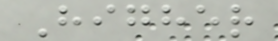Higher
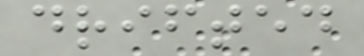drifted
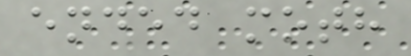ended moth
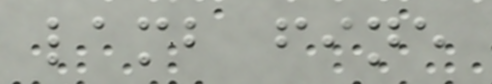lamb fine
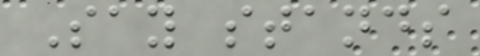Say stands
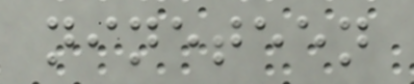nineteen
